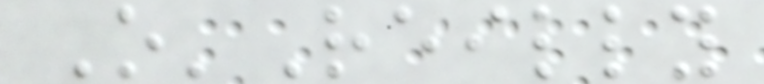O'Reilly
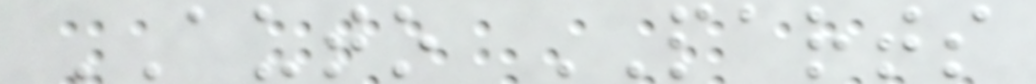AUTO PARTS
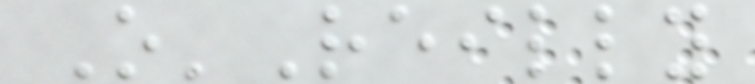O'Reilly
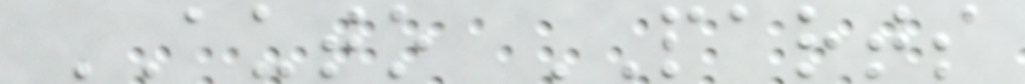AUTO PARTS
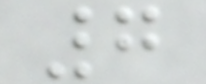7
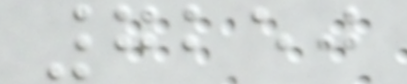7250
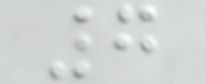7
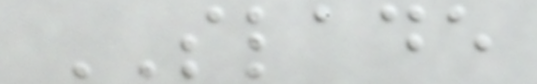SLADE
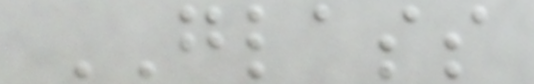GLASS
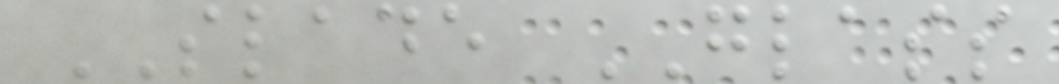SLADE GLASS
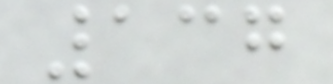137
